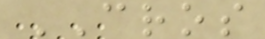CROS
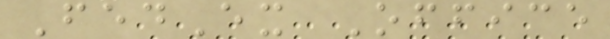FedEx Office
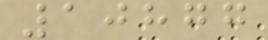10877
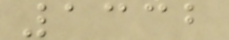1332
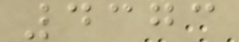4373
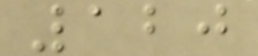120
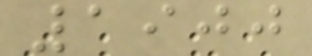1900
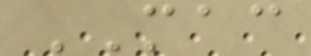MAC
